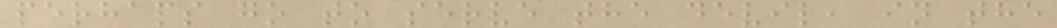perhaps go to serve the devil, in the
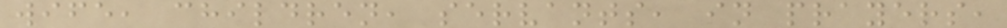wife, children, servants, in prayers,
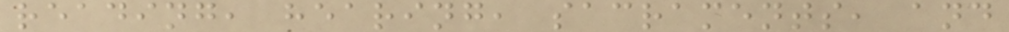reading, hearing, sacraments, and
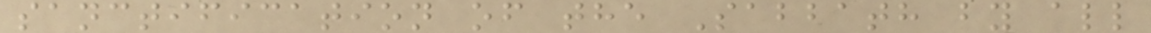sanctification of the Sabbath by all
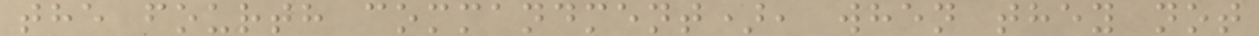the fourth commandment), when they not
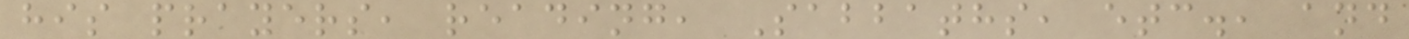his prayers, reading, Sabbaths, etc., and
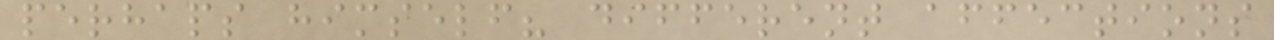perhaps himself? different affections
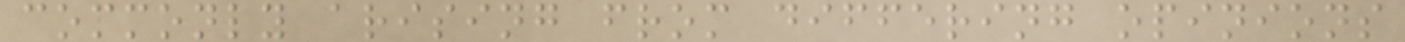commonly arising from differing opinions
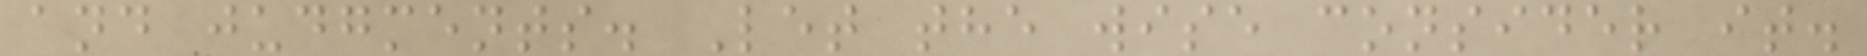and judgments. Let the wise consider it.
